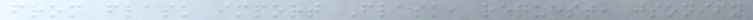from flask import Flask, request, jsonify
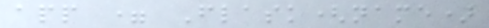app = Flask(name)
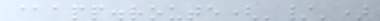@app.route('/')
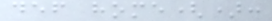def home():
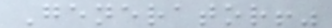Generator!"
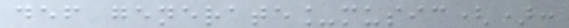def generate_music():
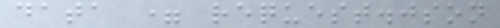data = request.json
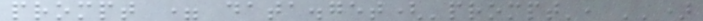prompt = data.get('prompt', '')
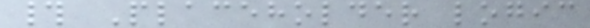# Placeholder logic
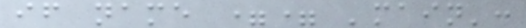if name == 'main':
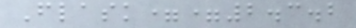Flask==2.3.2
